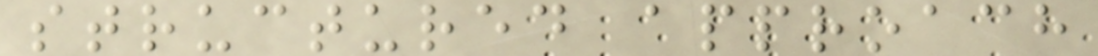structured approach
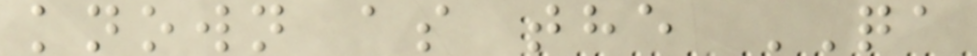known as the QA
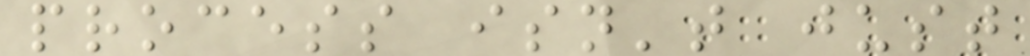process isn't just
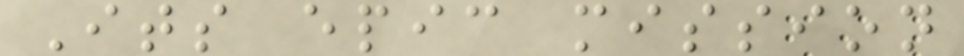Its epic mission
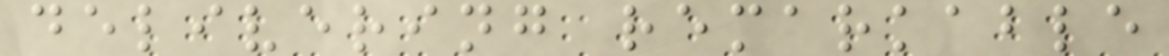delivering remarkable
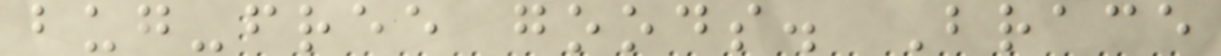bug-free goods. Brace
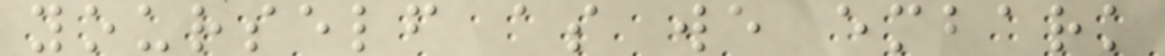yourself as we embark
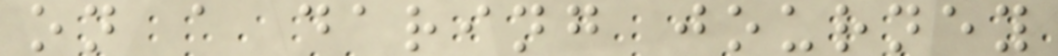on a daring journey
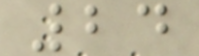24
